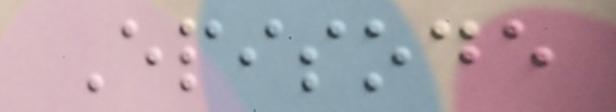Episode
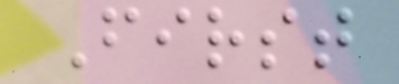First
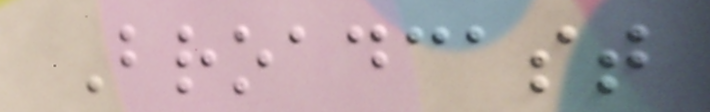Broadcast
